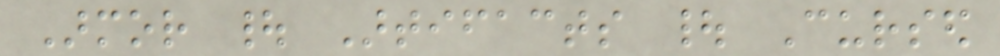Armor | Artifacts | Cursed
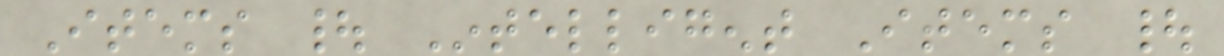Items | Intelligent Items |
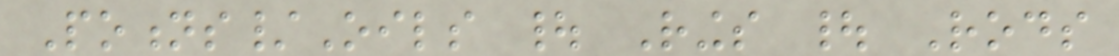Potions/Oils | Rings | Rods
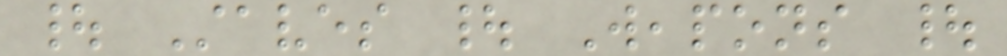| Staves | Weapons |
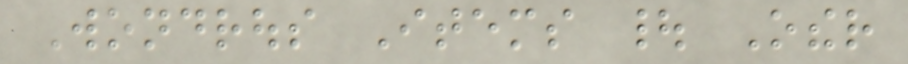Wondrous Items | Other
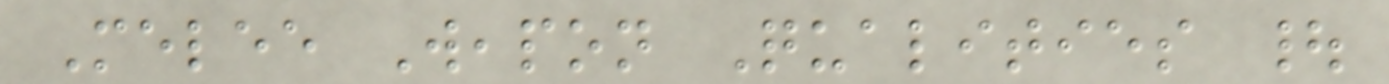Melee Weapon Qualities |
